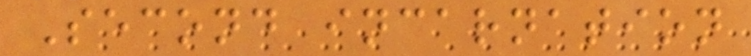Second incarnation
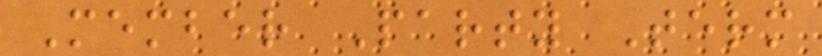Member Party Term
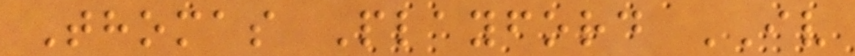Thomas Playford IV
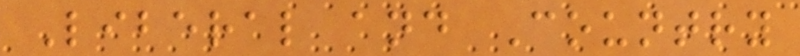Liberal and Country
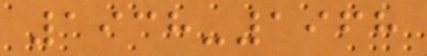1938-1968
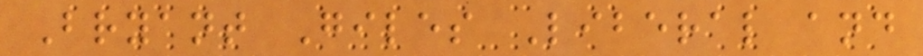Bryant Giles Liberal and
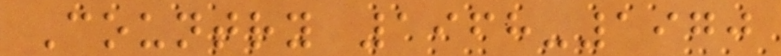Country 1968-1970
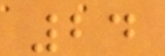24
